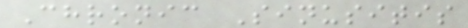Chronic Sinusitis
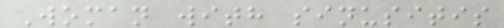Woman with sinusitis
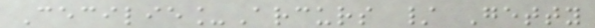Cecilie_Arcurs / Getty
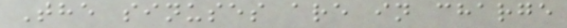The sinuses are in charge
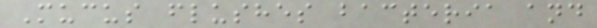Mucus flushes bacteria and
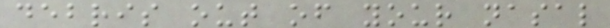debris out of your nasal
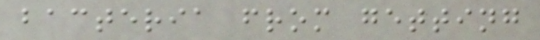bacteria from getting
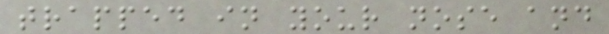trapped in your nose and
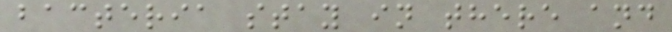bacteria stay in there and
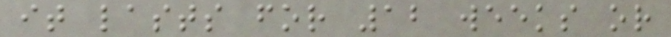it lasts for 12 weeks or
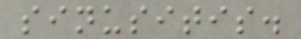sinusitis.
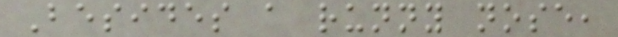Besides a runny nose,
